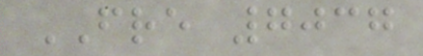FRE 7037
